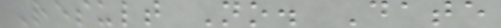Result No. Date
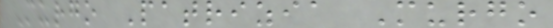Murgo Patrizia Murgo
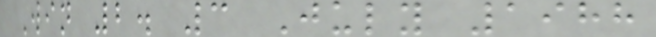Win 2. 3 July 1988
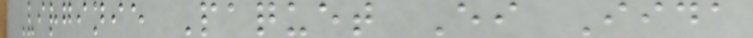Virginie Paquet Ei Iida
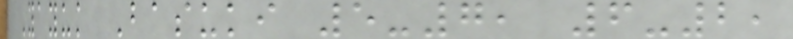Yayuk Basuki 5-7, 6-2,
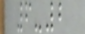6-2
